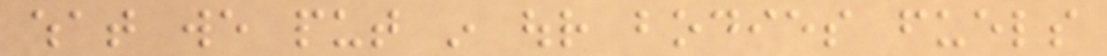what we put in our bodies fuels
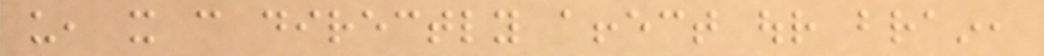us, it can directly affect our brain,
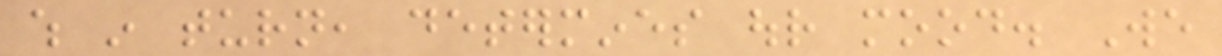which in turn, determines our mood. We
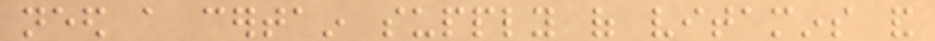need a certain supply of vitamins and
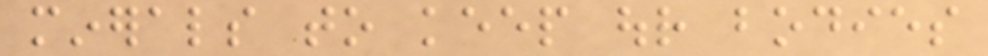minerals to keep our bodies
